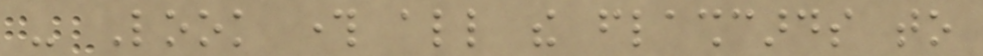- Look through all the flashcards to
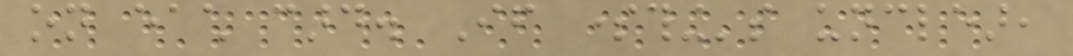on each card. If something's unclear,
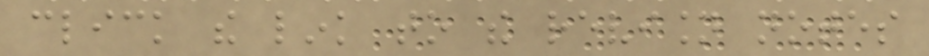click the link to the revision notes
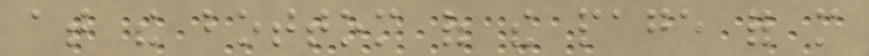at the bottom of the page for more
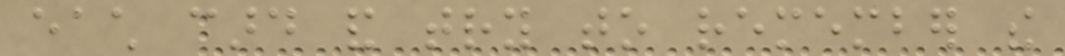each card and try to remember the
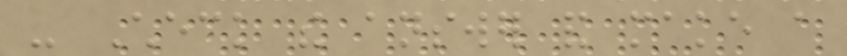- Check the answer and make a
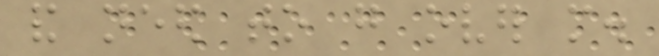and need to go over more.
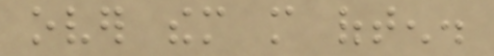over them more often.
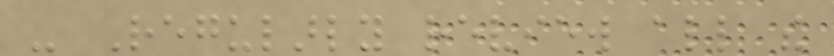- Regularly review all the
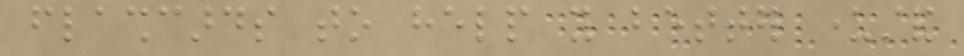flashcards to help you better understand
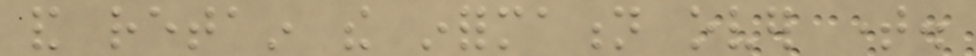and retain the information over time.
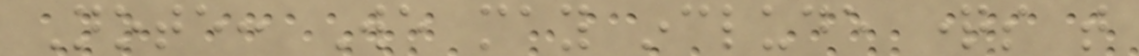Note: We may include questions that
